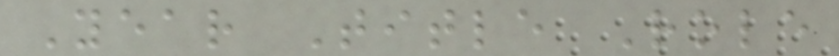Year Title Role
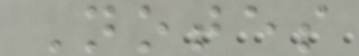Notes
